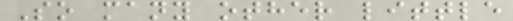So many other little
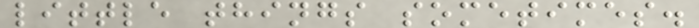little things sometimes.
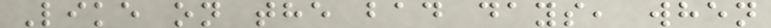Like on the bad days, when
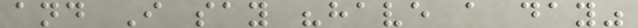and I say "have a day"
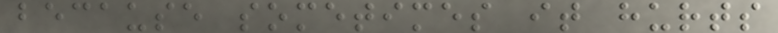because sometimes it hurts
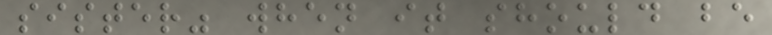sister" when it should be
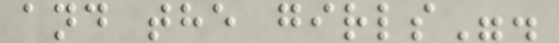and the girls".
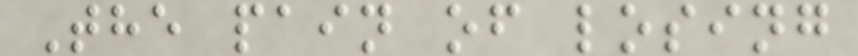The pain of losing
